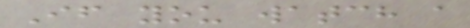If you watch a
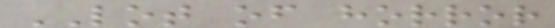LOT of horror
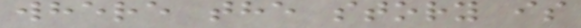where the story is
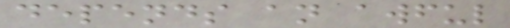depends an awful
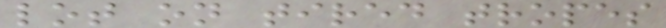lot on tired tropes
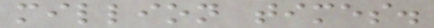million times.
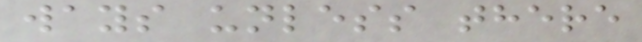ways unless there
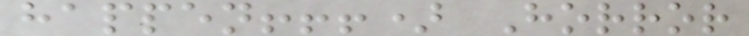happen!!!) Horror
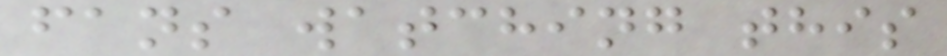fans watching this
